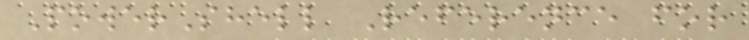PowerShell Reference for
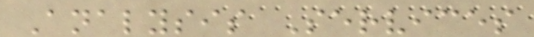Analysis Services
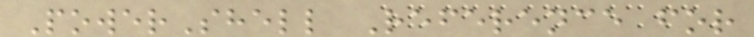PowerShell Reference for
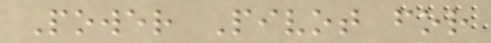Power Pivot for
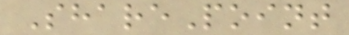SharePoint
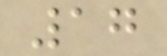17
